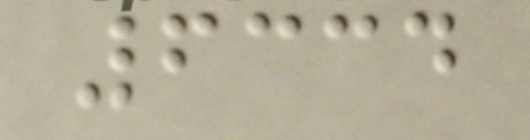6334
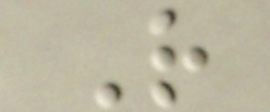R
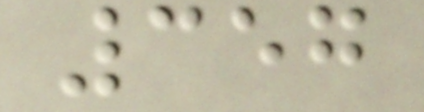357
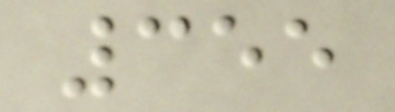355
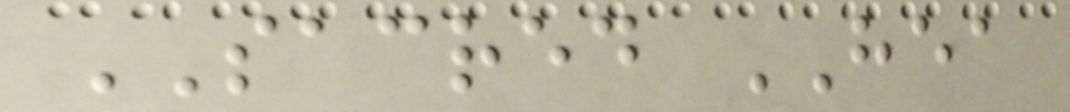SACRED HEA
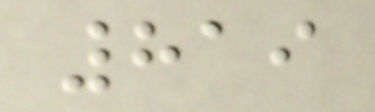819
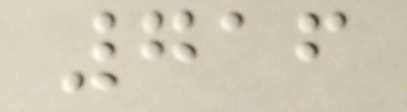716
